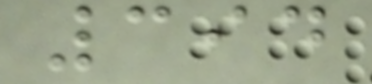394
